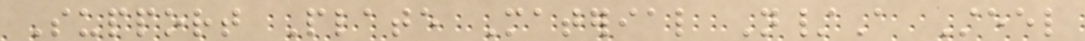Support Plate Material N/A Steel
